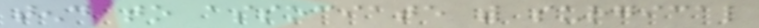tend to associate with surgical
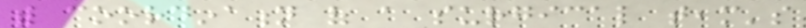with coordination of a surgical team's
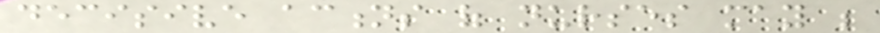decisive actions of nurses may be
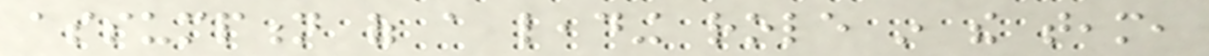assumption of a leading role in the team,
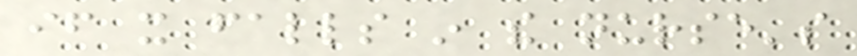if it falls in the nurse's
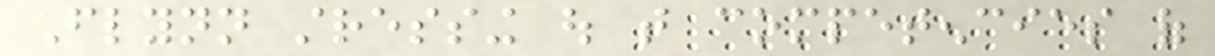Flynn stressing out that competencies of
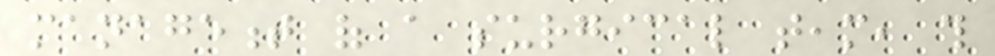management of a surgical team, this
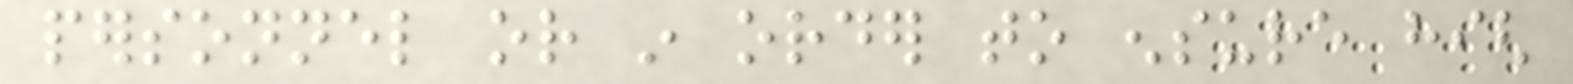personnel or in order to ensure high
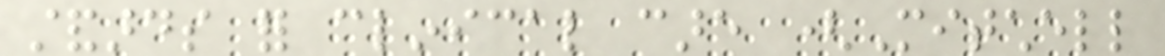standards for clinical care (Mitchell
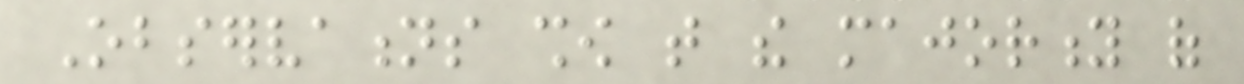Observations show that the majority of
